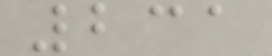231
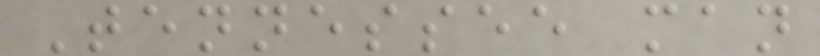Tennessee man
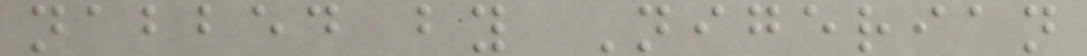nabbed by Nigerian
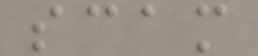scam
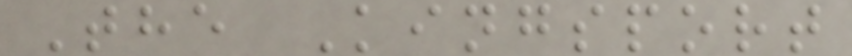The Kingsport
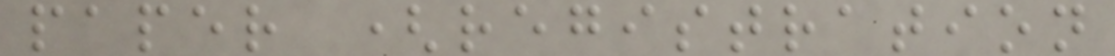paper (registration
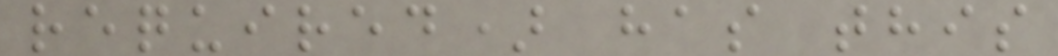required) has this
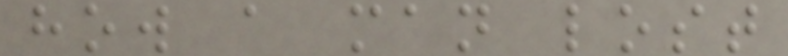how a man lost
